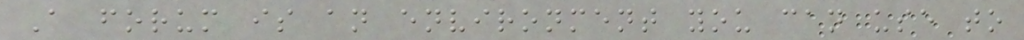A forum is an environment you can use to
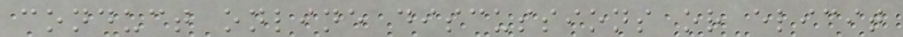conduct online discussions or elicit
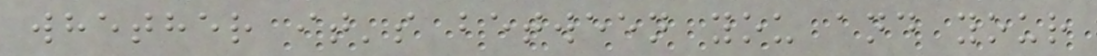whether it's between you and your
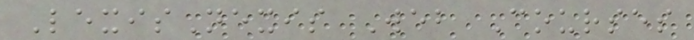LexisNexis Web Courses
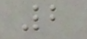2
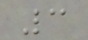3
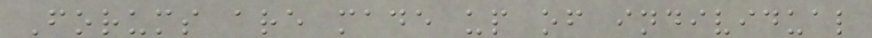Forums are made up of individual
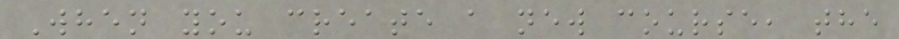When you create a new course, the
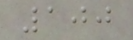100
